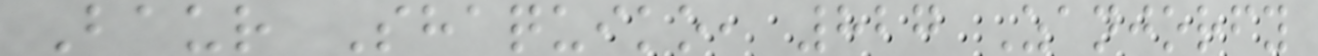Baur Shaquiko, 827 Zanjorfy
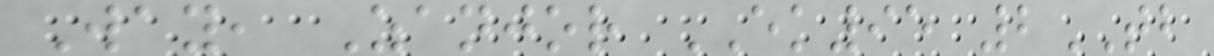Way, Zanjor EK95 2TB
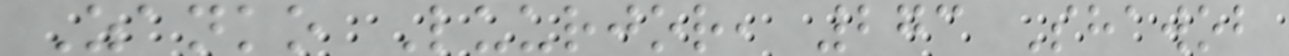Zanko Luurjor, 273 Shawob
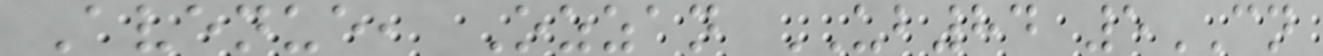Avenue, Ozzan UB84 5CN
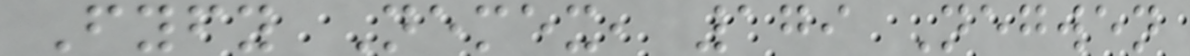Fyfy Nemex, 179 Negwen
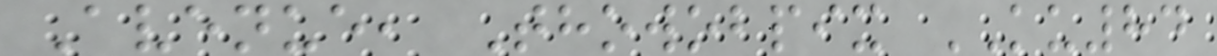Avenue, Thowobpix KU84
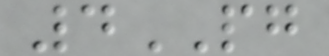4PG
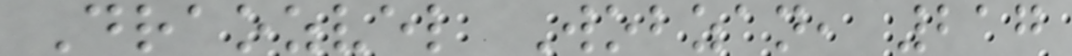Draozvel Wobzan, 217
